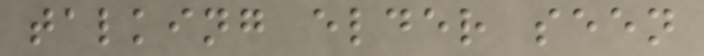talking elder seen
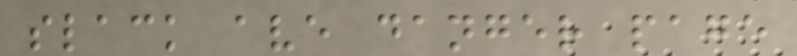slack ave danger page
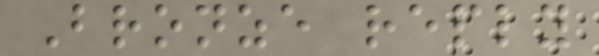Bronze reply
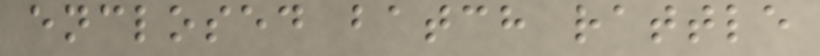enclosed batch rattle
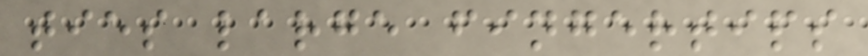ties large fingertips
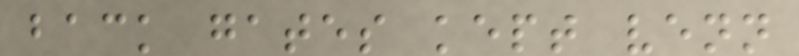back gates kept venn
